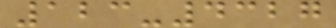123-4327
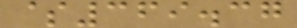$369.37
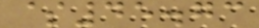$45.73
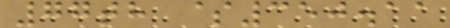77th $350.11
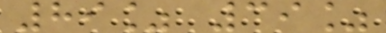89% 39%
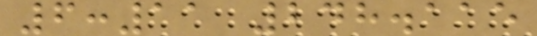6:11 248.115
